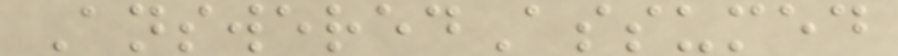AnsweredAssumed
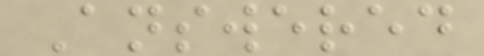Answered
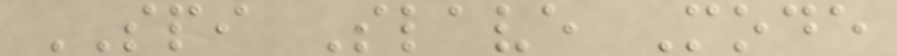SPI Slave Mode
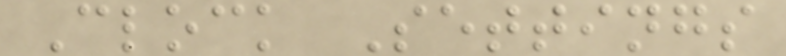Clock Settings
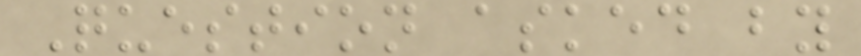Question asked by
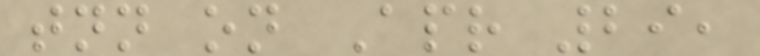tnn on Apr 29,
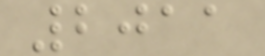2011
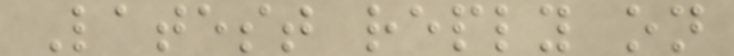Latest reply on
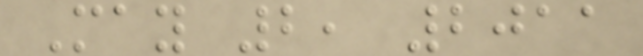May 2, 2011
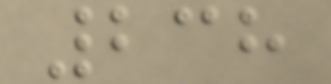238
